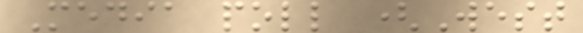Media poll (West
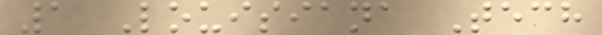1 Louisiana Tech
